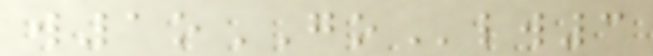w1oGOlw3
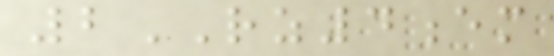2RZ4em
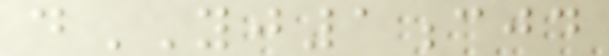dYJ1cjd
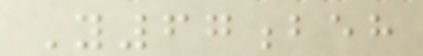Y67beh
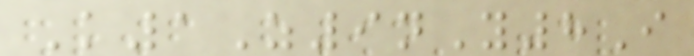K1Z9nY8I
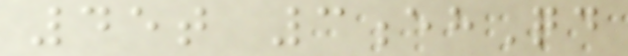45t 3ehQd
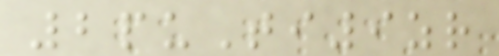2puTi9zr
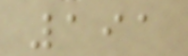191
